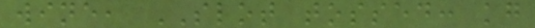wine, SLOT tossed: kg
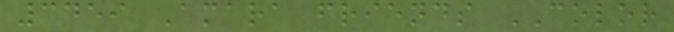3459 Amara friends COLOR
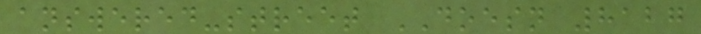answered-street DOESN 8127
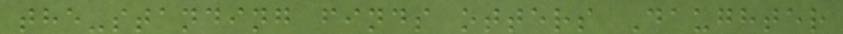the-standing finds otters Daughter
